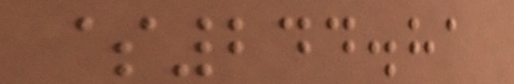$244.81
